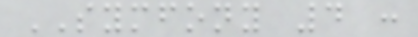SYMFONY 4 :
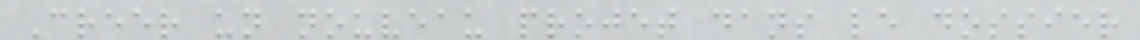Creer un nouveau projet dans le dossier
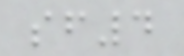sf4
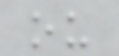ou
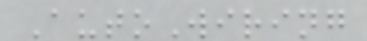AutoWiring
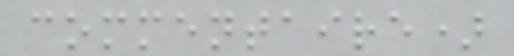commentaire)
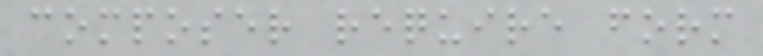composer require form
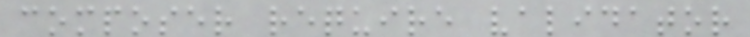composer require validator
